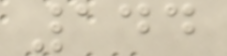144
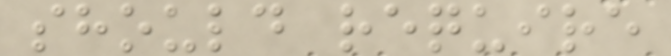should require
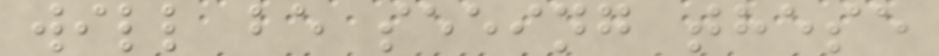will be seeing these
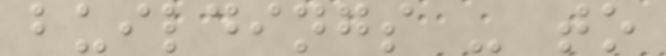buildings - to
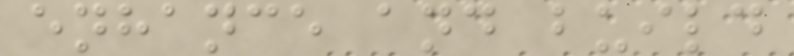enhance and build
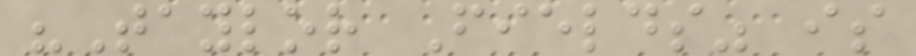"Taylor Fields" is
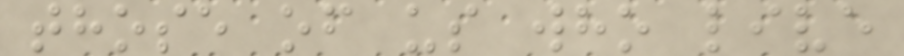those of us who live
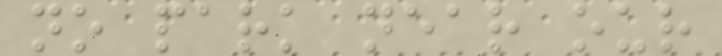no park near our
